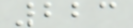223
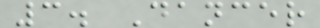3. Dancer
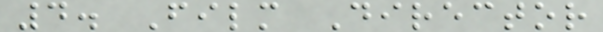4. Film Director
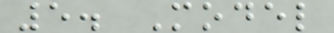5. Model
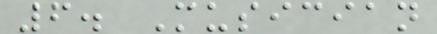6. Musician
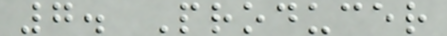7. Producer
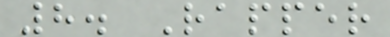8. Rapper
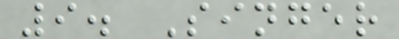9. Singer
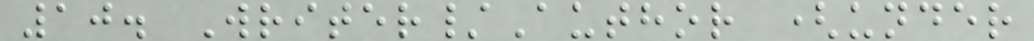10. Writer/Author (under
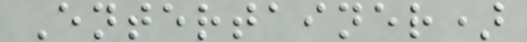Entertainer)
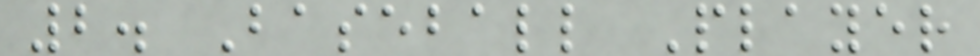2. Baseball Player
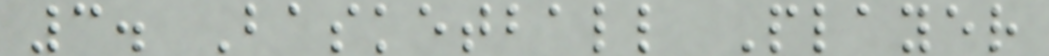3. Basketball Player
